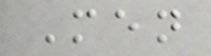Men
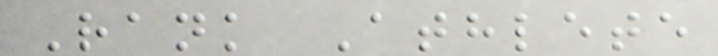Rank Athlete
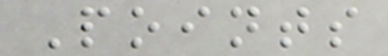Points
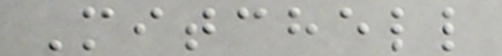Mitchell
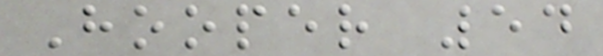Hooper 54
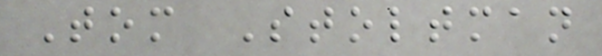Tom Stoltman
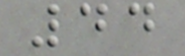44
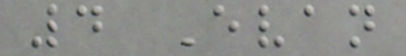4 Evan
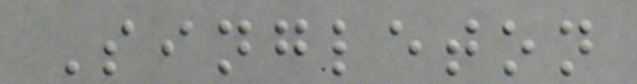Singleton
